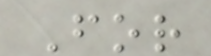For
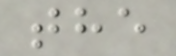the
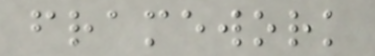framework
